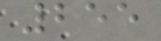255
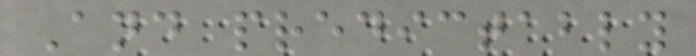And predictably
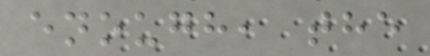enough, the
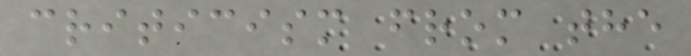criticism from the
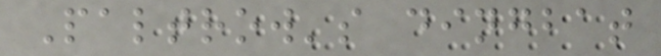Paltrow's dingbat
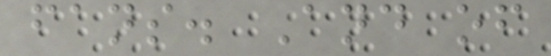fans. And of
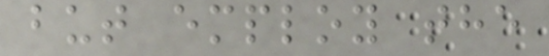but employ the
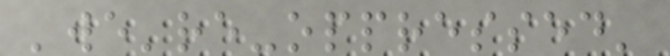'we're-oppressed'
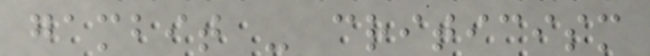gambit - criticism
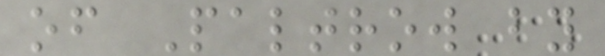of Paltrow by
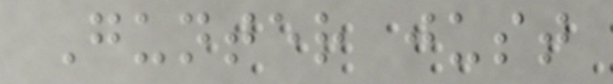Gunter just
